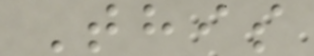This
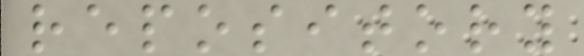repository
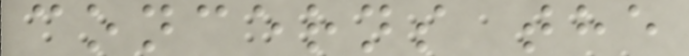concerns the
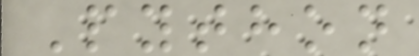Python
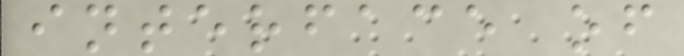interface of
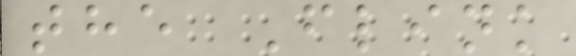the Flink
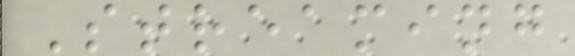Streaming
